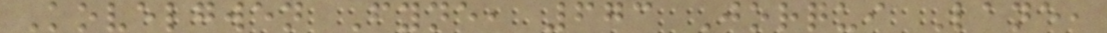Kovelgwen Fyne, 673 Jorqui Lane,
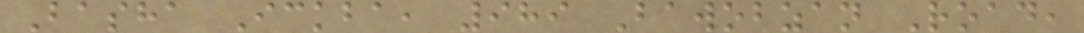Basha Ickba, 989 Bawobzan Road,
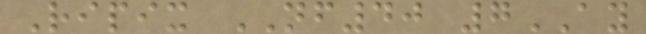Ripix NF40 7AY
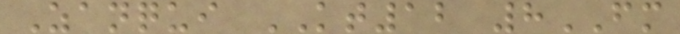Zanqui KT12 8FM
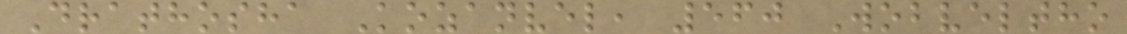Drathosha Kozanvel, 560 Wobveltho
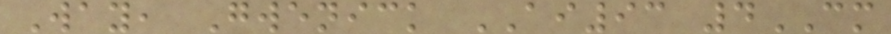Way, Gwenick AI93 4CM
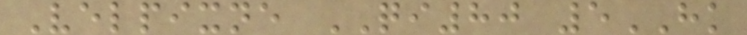Velpixne QI80 5HK
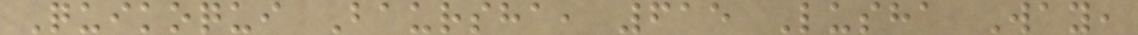Quikoqui Baursha, 615 Lusha Way,
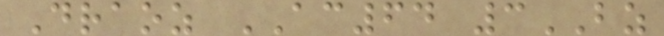Draoz AC64 3BZ
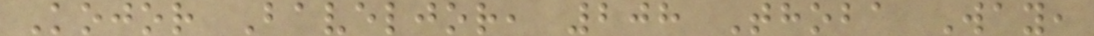Kojor Baveljor, 208 Thoba Way,
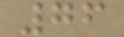76
